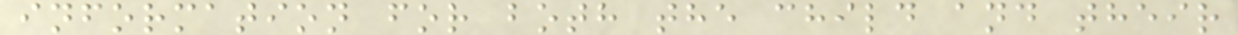information for both the child and their
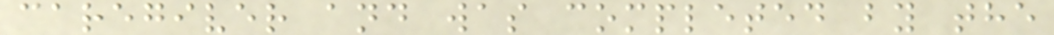caregiver and was completed by the
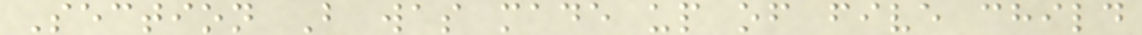Section B was made up of five child
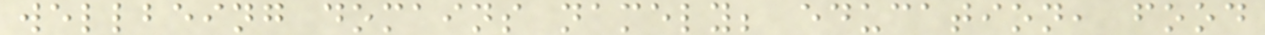wellbeing domains namely; education, food
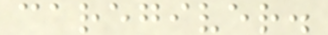caregiver.
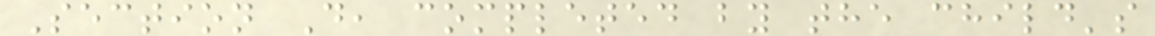Section D, completed by the child's
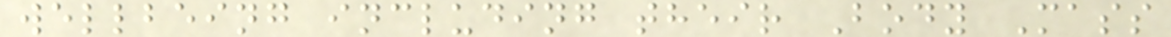wellbeing including their Body Mass
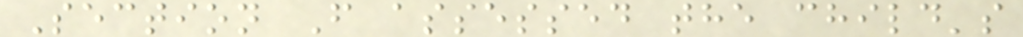Section F assessed the child's
